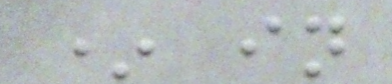* in
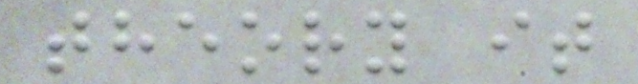theory it
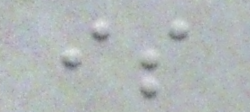is
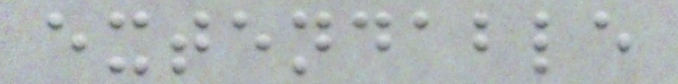extendable
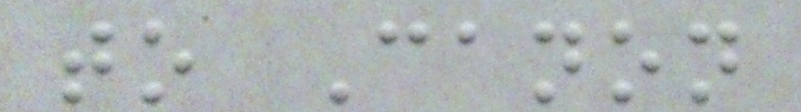to Canon
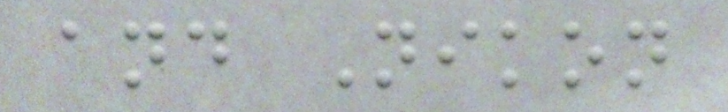and Nikon
